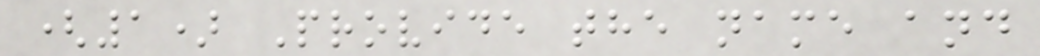(1) Provide the name and
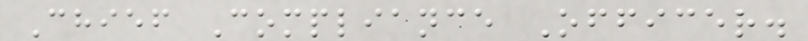Chief Compliance Officer.
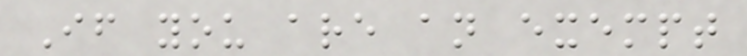If you are an exempt
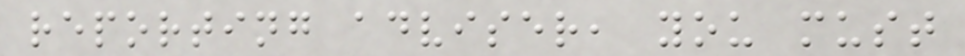reporting adviser, you must
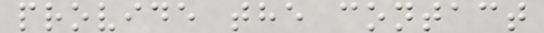provide the contact
